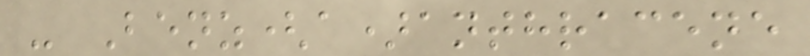- Benz(a)anthracene
